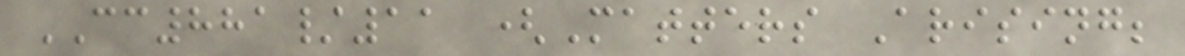CC881/11 (Matters Arising;
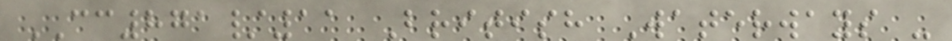CC871/11 British Waterways -
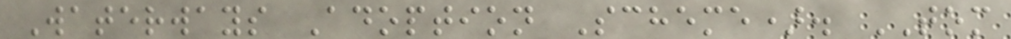Waterways Adoption Scheme). TOM
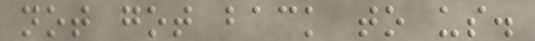not got back to us.
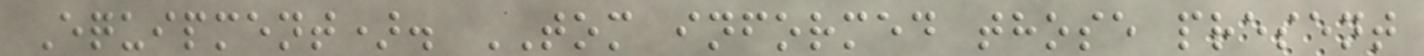Equipment). TOM informed those present
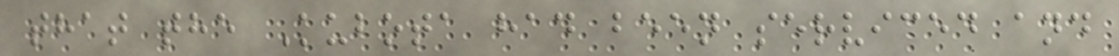that the Kubota had been serviced and
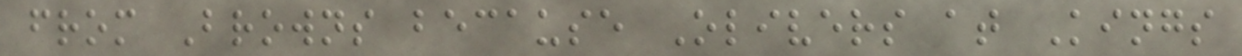from Browns because Olivers at Kings
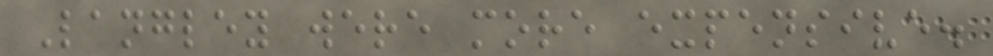Langley were more expensive.
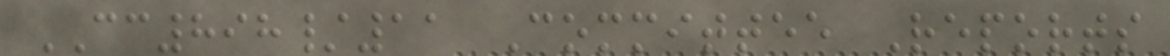CC898/11 Committee Reports
